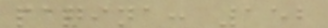pagina: 152
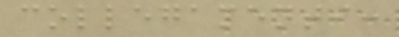collegamenti:
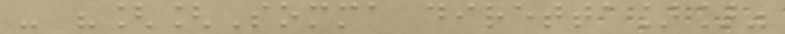- "[[Somma diretta]]"
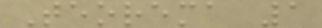Teorema 1
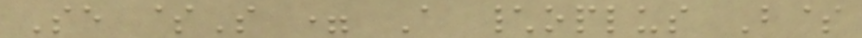Se $S = A \oplus B$
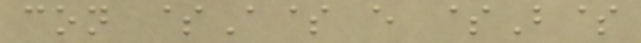con $A$ e $B$
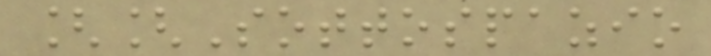[[Sottospazio
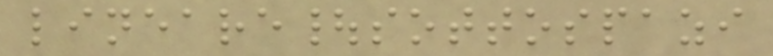lineare|sottospazi
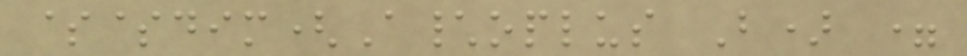$$dim(A\oplus B) =
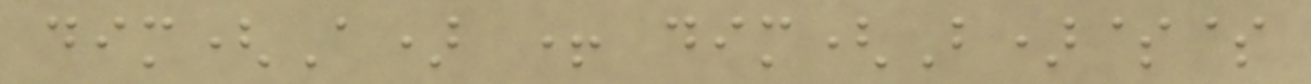dim(A) + dim(B)$$
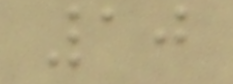10
